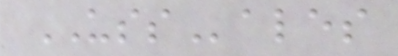USSales
